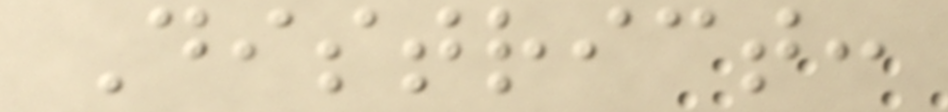District:
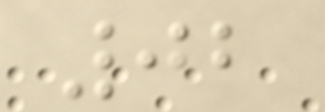02
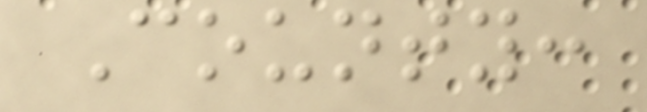County:
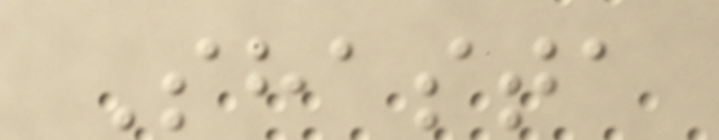Shasta
